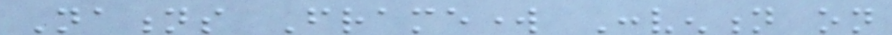Nations Framework Convention on
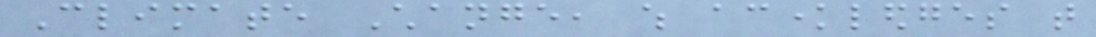Climate Change, which acknowledges that
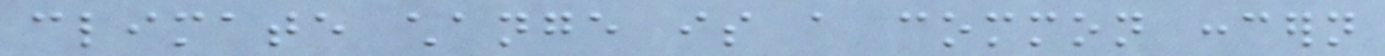climate change is a common concern
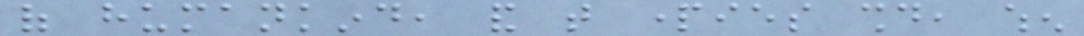of humankind, and that parties should, when
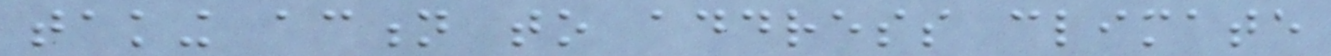taking action to address climate
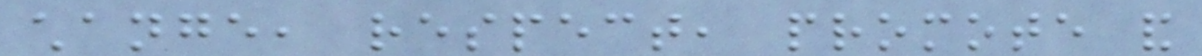change, respect, promote and
